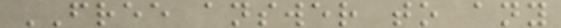FREE answer to any
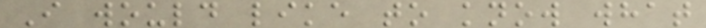I would like to know what
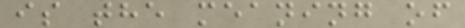is the meaning of
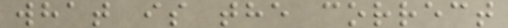what is the correct
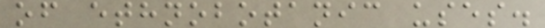of ethnobotanic uses.
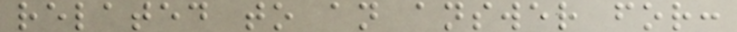related to an answer for:
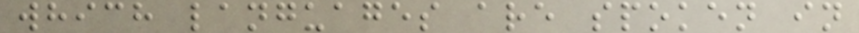which languages are spoken in
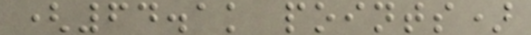(64.1k points)
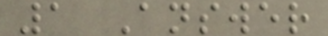1 Answer
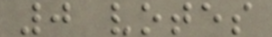0 votes
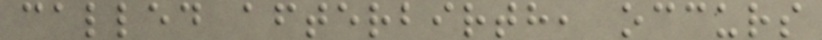called afterbirth, occurs
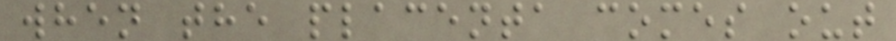when the placenta comes out
